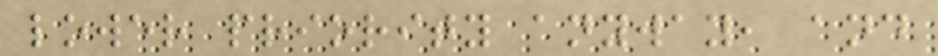lower priority anyway, and
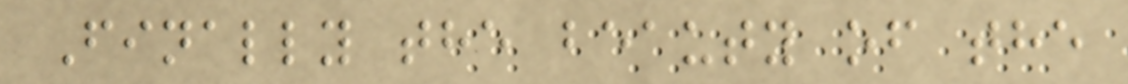Finally the beauty of the
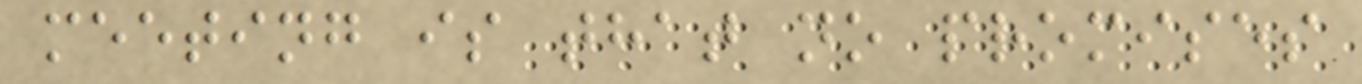meeting is that no promises
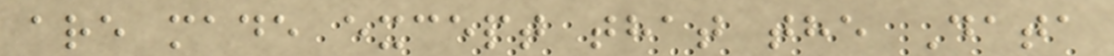are made except that the Data
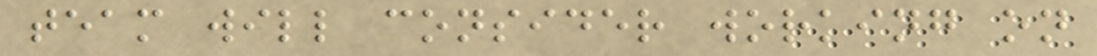team will consider working on
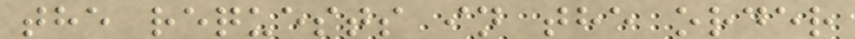the requests in the order
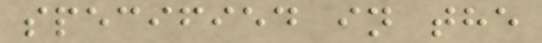specified in the
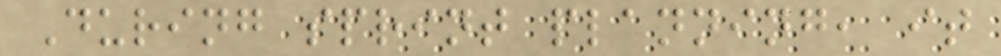During sprint planning, it
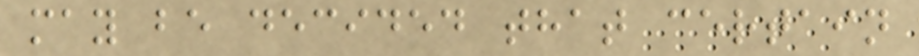may be decided that certain
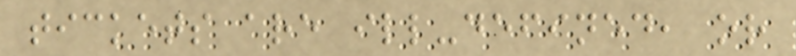tickets are ill-defined, or
